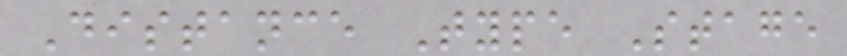Distance Type Stage
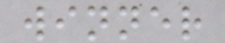winner
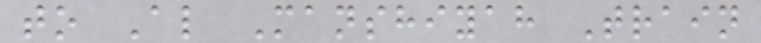to Al Manshiyah Train
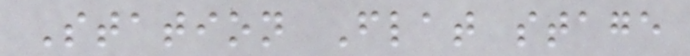Station Flat stage
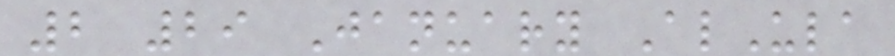2 29 January AlUla
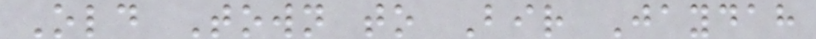Old Town to Bir Jaydah
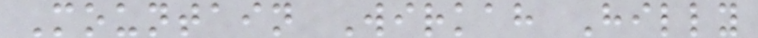Mountain Wirkah Hilly
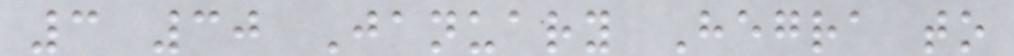3 30 January Hegra to
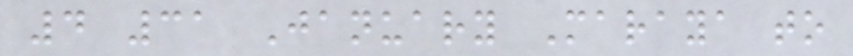4 31 January Maraya to
